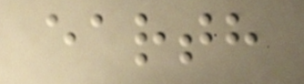earth
